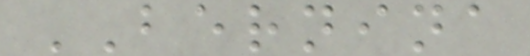BERNINA
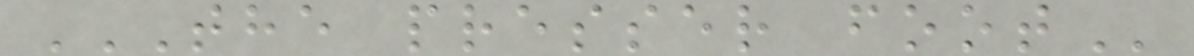THE PRESSER FOOT
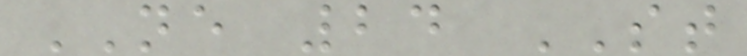NE 24 ST
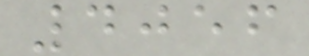4056
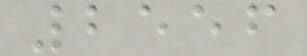2556
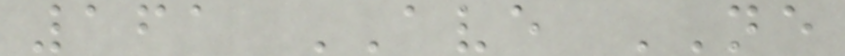161 AVE NE
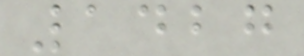1427
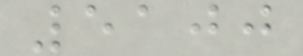5100
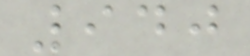940
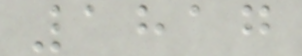1817
